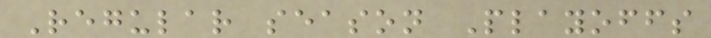Regular season Playoffs
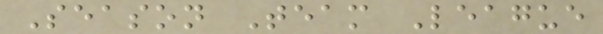Season Team League
